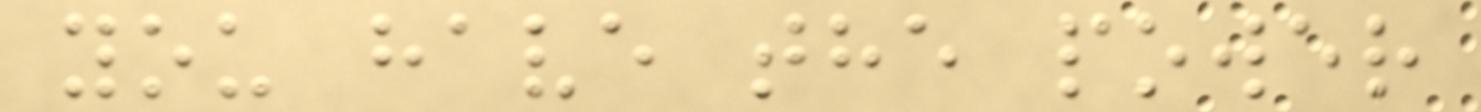you have the power
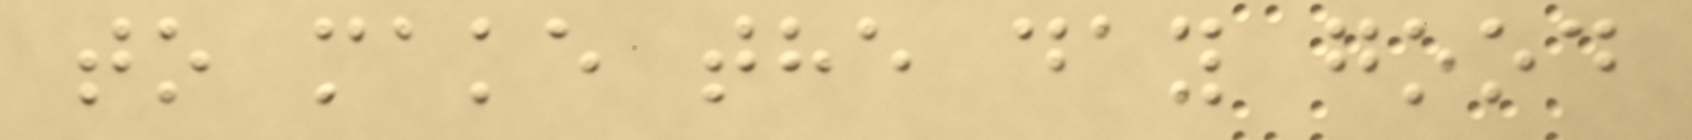to make the day good
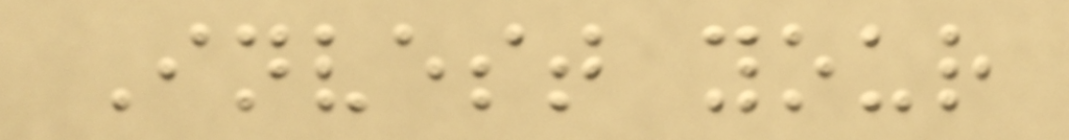Invest your
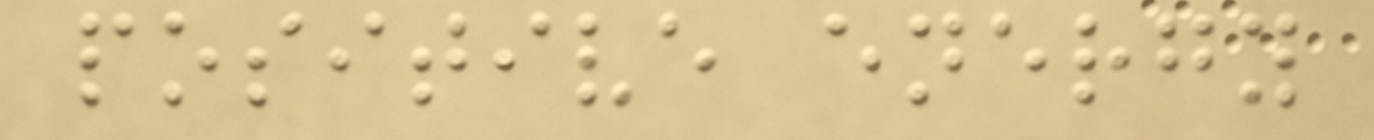positive energy
